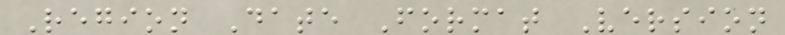Region Date Format Version
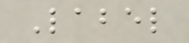Label
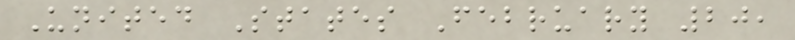United States February 20,
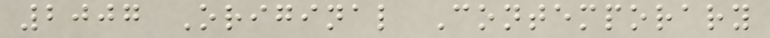2007 Original Contemporary
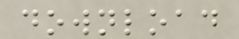download
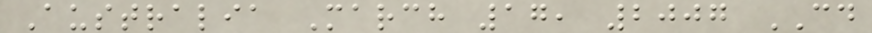Australia March 17, 2007 CD
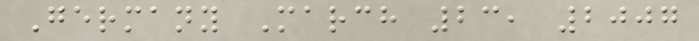Germany March 23, 2007
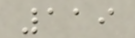119
